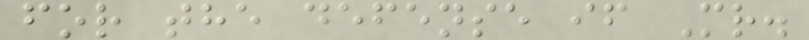for the defense if Mr.
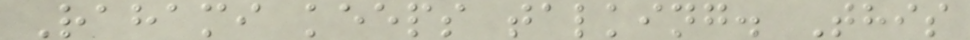Rahami keeps talking. This
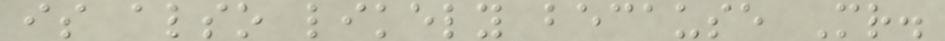is also likely because Mr.
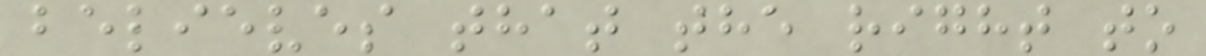believes that the right to
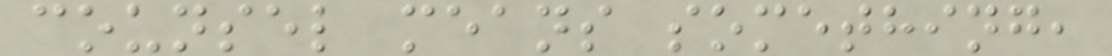counsel means something,
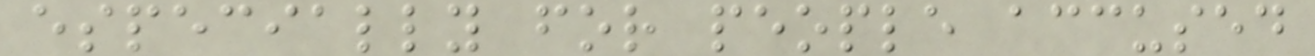especially for people accused
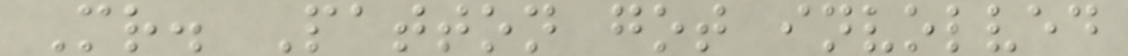Mr. Patton got involved
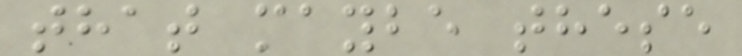that maybe these
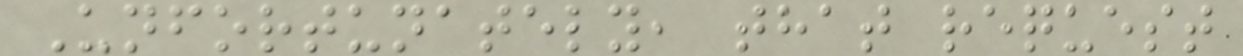Unfortunately, that request
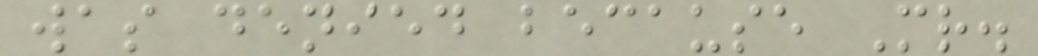was denied because Mr.
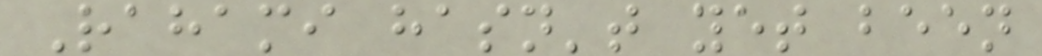Rahami hasn't yet been
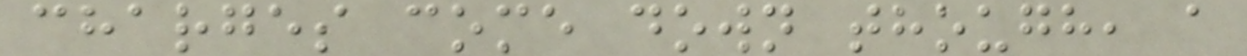charges come down though, a
